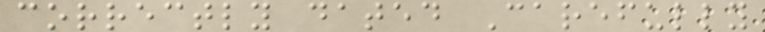correctly dated Carefully
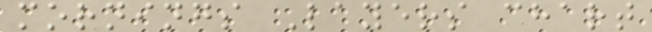mornings Layers chart
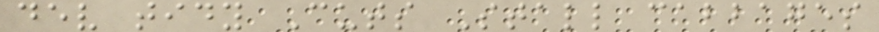dev tidy Cuts Stall cabbages
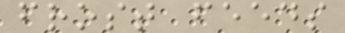frost feeds
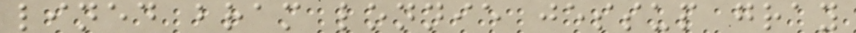lined bram lonnie jessup gray
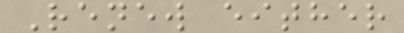Renew either
